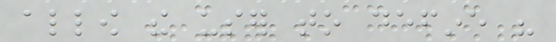allow the user to define his
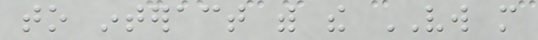to interact with the VW more
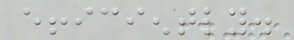efficiently.
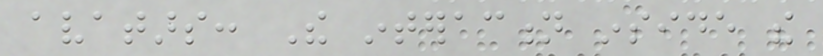avatars: The interaction inside the
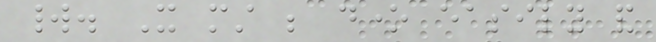world. It must be done easily and
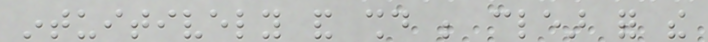intuitively and should be clear for the
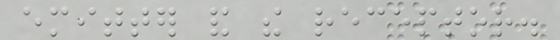emitter and the receptor.
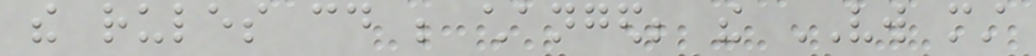the rules could be changed; the VW must
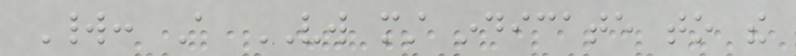World: A VW must indicate to the
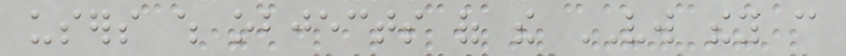users which objects of the VW they can
